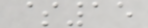$15
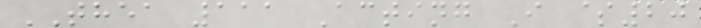THEA 111 Acting I $20
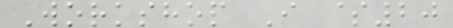Workshop I $20
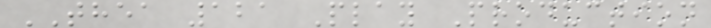THEA 121 Play Production
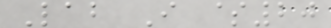Lab I $20
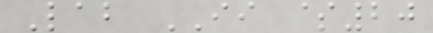Lab II $20
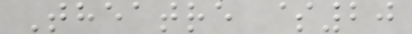Theatre $20
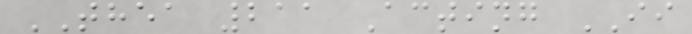THEA 211 Acting II
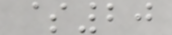$20
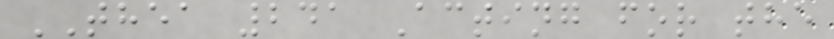THEA 241 Acting for the
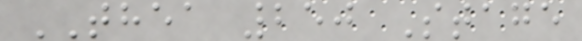THEA 250 Stage
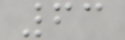63
